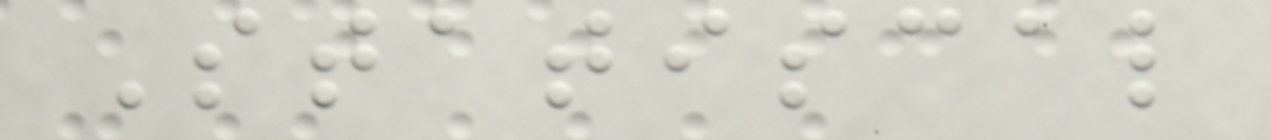Statiscal
